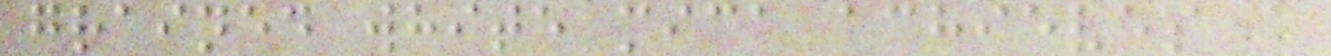grained white mica achieves a
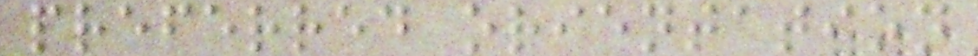preferred orientation
